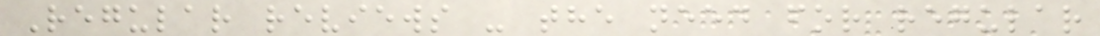Regular reviews - the need for regular
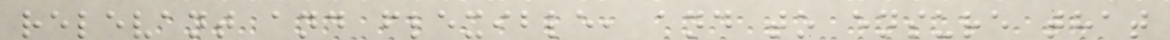relevant and flexible, and to ensure that
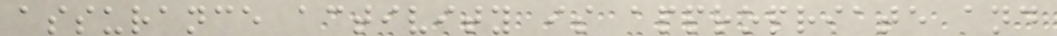assurance activity is appropriate and
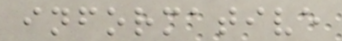informative
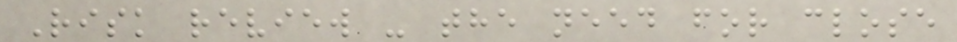Risk review - the need for close
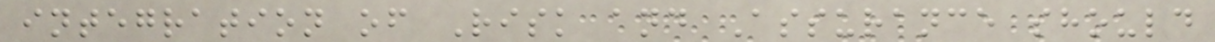integration of Risk and Assurance should
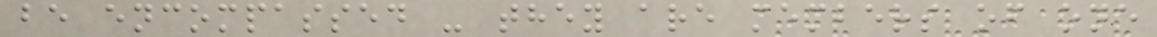be encompassed - they are members of one
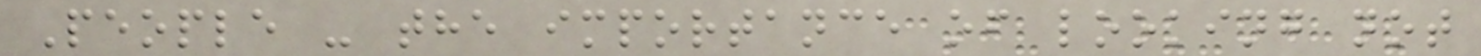People - the importance of looking not
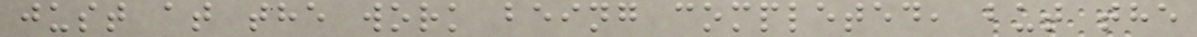just at the work being completed, but the
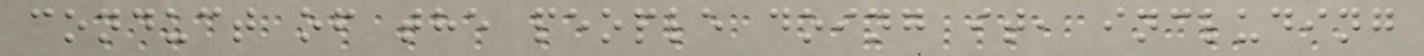conduct of the people doing it, including
